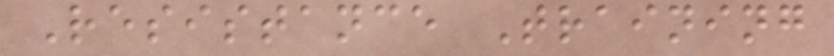Resistance Training
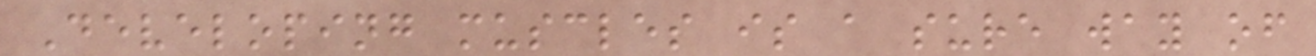Developing muscles is a sure way of
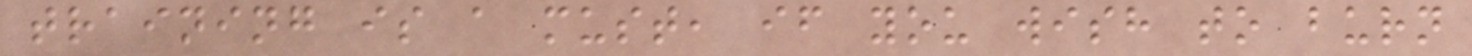training is a must, if you wish to burn
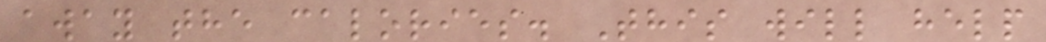away the calories. This will help
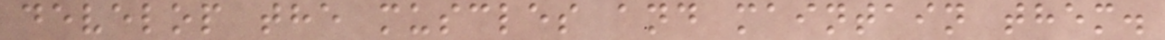develop the muscles and maintain them.
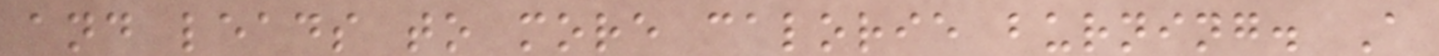and leads to more calorie burning. A
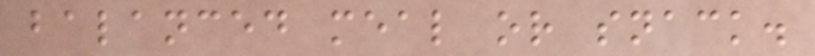balanced meal or snack.
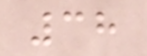38
